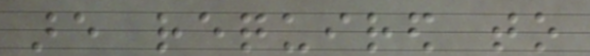are required to
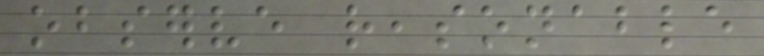observe reasonable
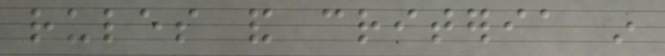rules and criteria in
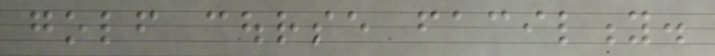golf course facility.
